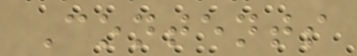Contents
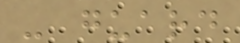- guard
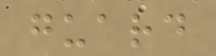guard
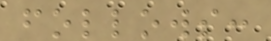follows:
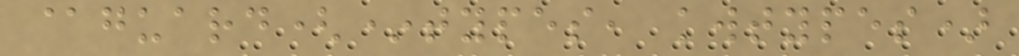@guard(*types, kwtypes)
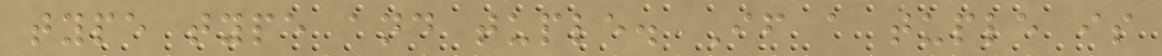type type and tuple. If a tuple is
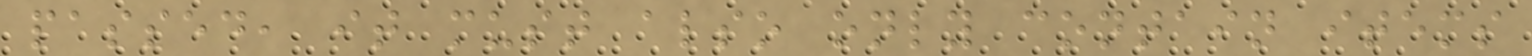passed, it must also only contain items
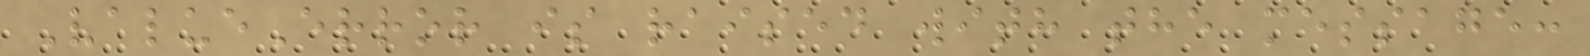ValueError is raised with the message:
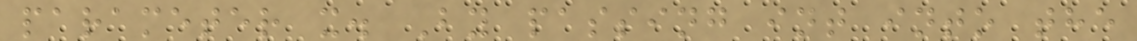parameter x. By passing int into the
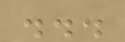...
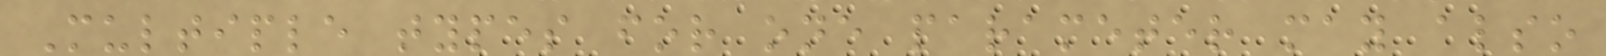Multiple types for one parameter may also
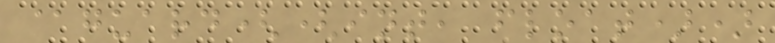@guard((int, float))
